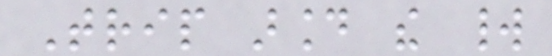Trip around the world
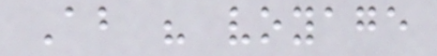About his voyage
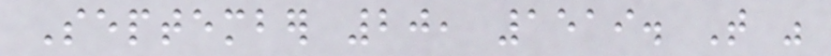September 20, 1519. That was
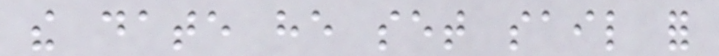the date he set sail for
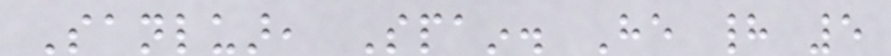Sanluar, Spain. He had 5
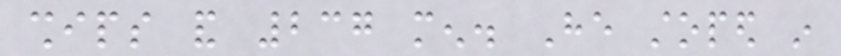ships and 237 men. He stoped in
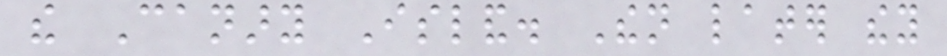the Canary Island. Then later they
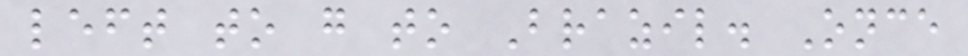left to go to Brazil. Once
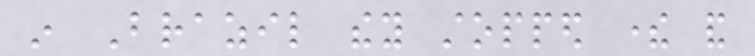in Brazil they stopped there and
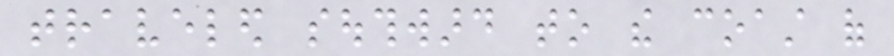traveled southward to the coast of
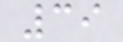39
